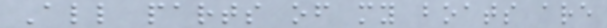All parts of my boats are
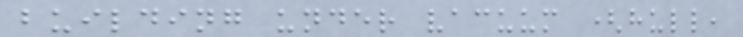building under vacuum (hull,
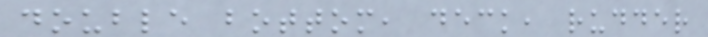double bottom, deck, rudder
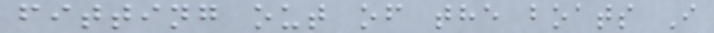fitting out of the boats I
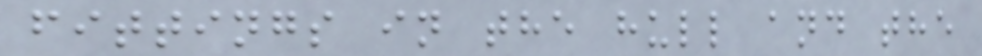fittings in the hull and the
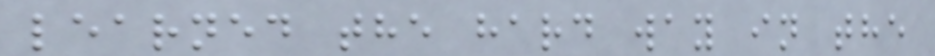learned the hard way in the
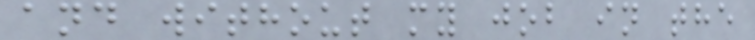and without my job in the
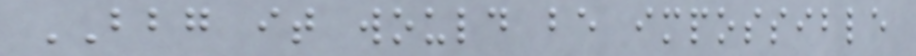BBG it would be impossible
